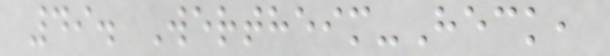49. Wertheim-Heck,
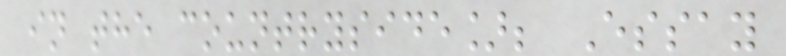in the countryside]; Essay
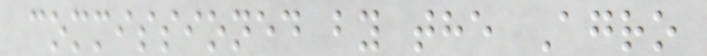commissioned by the Agro
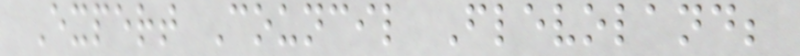Expert Council Flevoland;
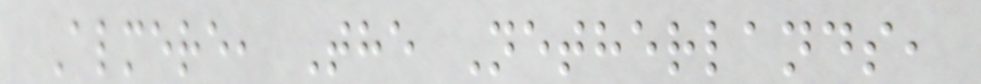Almere, The Netherlands,
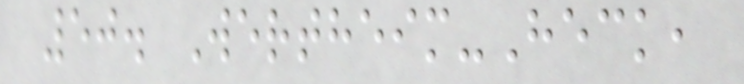50. Wertheim-Heck,
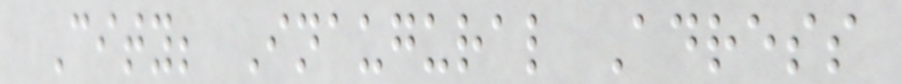City; Inaugural Adress
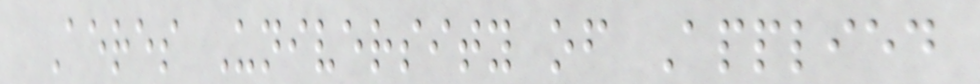Aeres University of Applied
